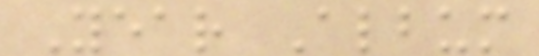Year Album
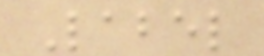Label
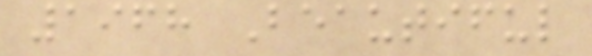1968 Beautiful
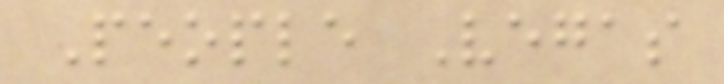People Vegas
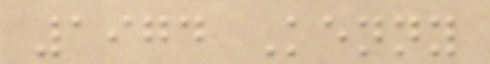1974 Kenny
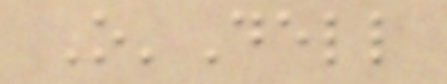O'Dell
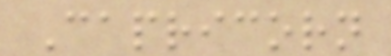Capricorn
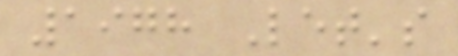1978 Let's
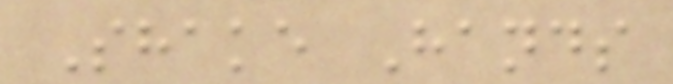Shake Hands
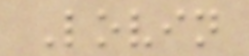Lovin
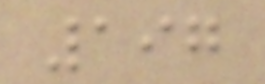197
